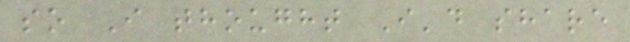so I thought I'd share
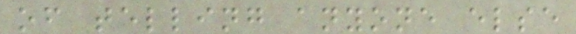of telling anyone else
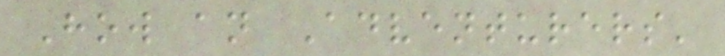How an Adventurers'
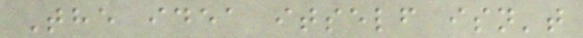The idea itself isn't
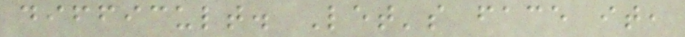difficult. Let's face it,
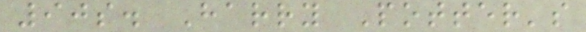90s. Harry Potter's
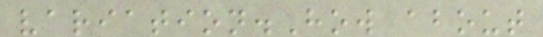variation.How about
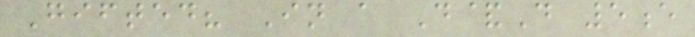Gifted? In a D&D 5e
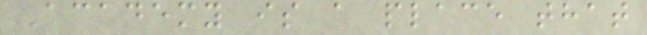Academy is a place that
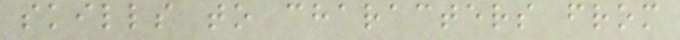skills to characters from
